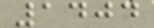1404
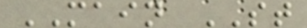MAIN ST
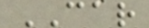CAR
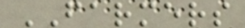FARMERS
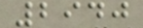2940
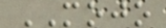MOJO
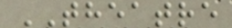THEATRE
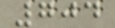704
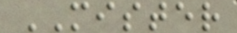MISTER
